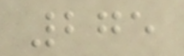275
